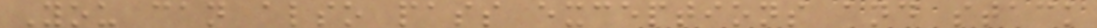You can also pass exceptions and stack
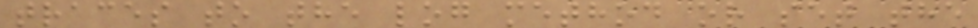traces to the log method or set the
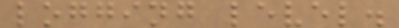logging level.
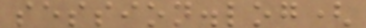session.log(
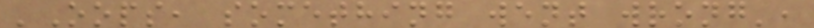'Oops, something went wrong',
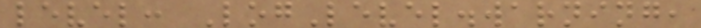level: LogLevel.warning,
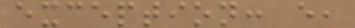exception: e,
